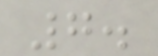7.
